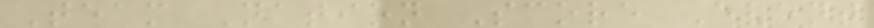Team Nation Score Event
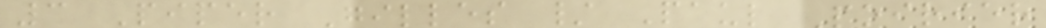3 Piper Gilles / Paul Poirier
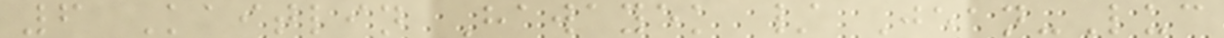6 Kaitlin Hawayek / Jean-Luc
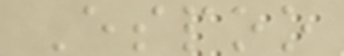Espoo
